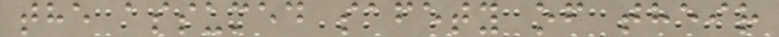the assumed safety of their
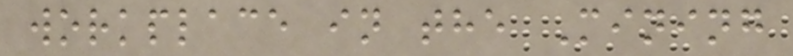workplace in the Mining
